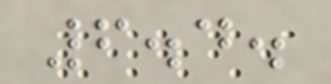6.4.
